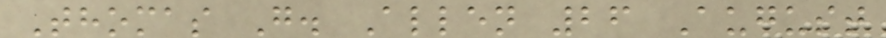Thomas G. Allen 26 August
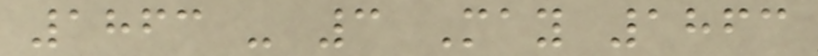1863 - 3 May 1863
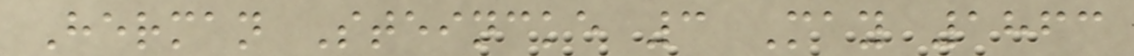Herman Steincke 3 May 1863
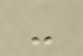-
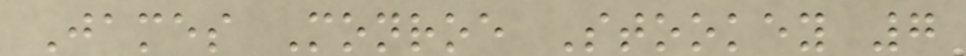James Monroe Stookey 7
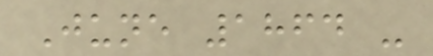June 1864 -
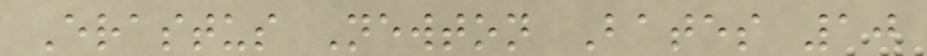Erastus Newton Bates 10
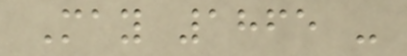May 1865 -
